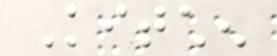Kitchen
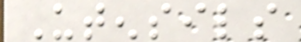Utensils
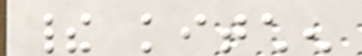their kitchen
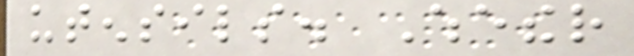utensils. Whether
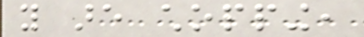you are chopping,
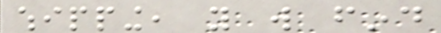whipping, you will find
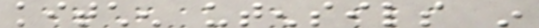kitchen utensils in
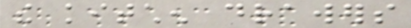the kitchen drawers
